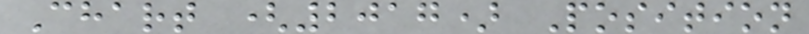Chart (2017) Position
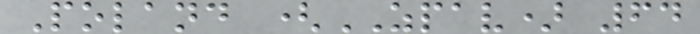Poland (ZPAV) 64
